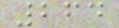264
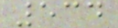534
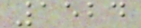1524
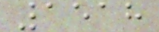1518
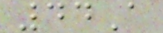44A
